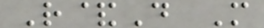R&D M
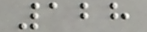128
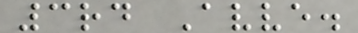3rd Avve.
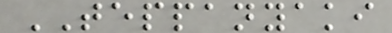TEPPANYAKI
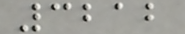3212
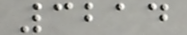3214
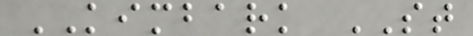KIMBARK ST
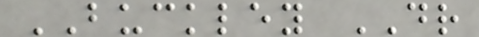BUCKLEY DR
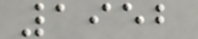1952
